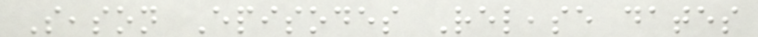Season Episodes Release dates
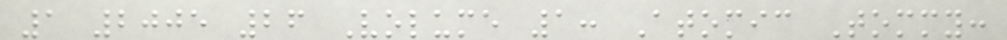1 2005 26 Volume 1: Atomic Tommy:
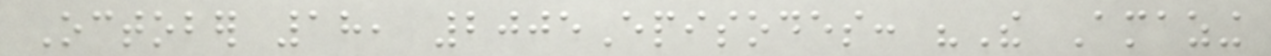October 18, 2005Episodes: "The Amazing
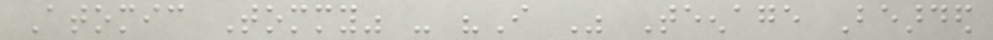Atomic Tommy" - "I Was Teenage Bearded
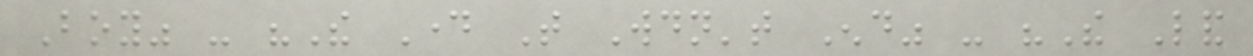Boy" - "The Day That Wouldn't End" - "The Land
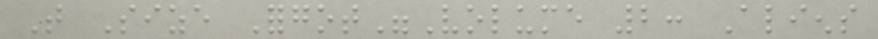That Size Forgot"Volume 2: Aliens
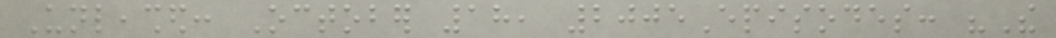Unleashed: October 18, 2005Episodes: "The
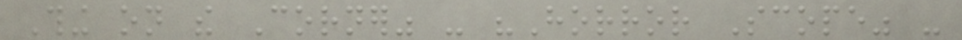Thing on the Corner" - "Horror Scope" -
